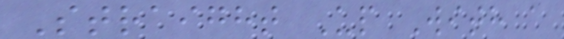Straight Up With a
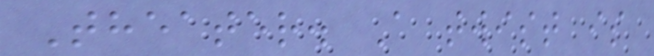Theater. A twist is
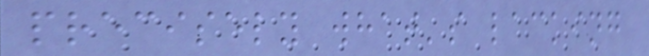precisely what's lacking
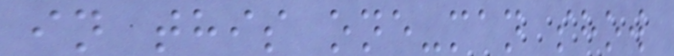in this one-man show
